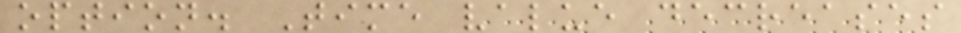option. Time value decreases
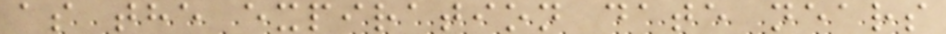as the expiration date nears
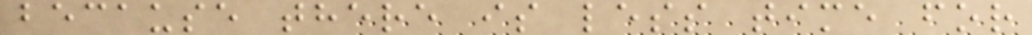because there is less time for
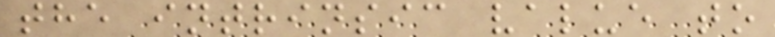the intrinsic value to
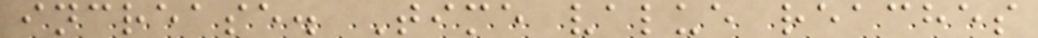increase. Time value reaches
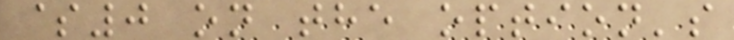$0 on the option's
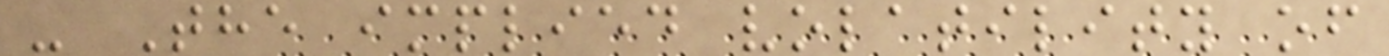- The implied volatility of
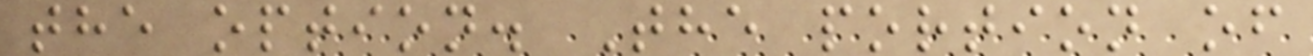the option. The portion of
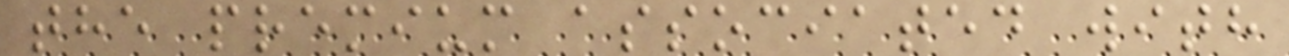the premium associated with
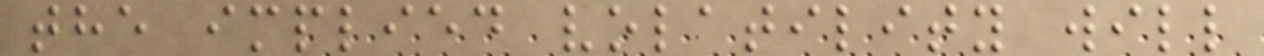the implied volatility will
